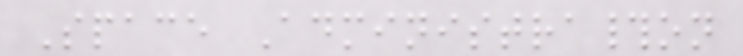Space Administra#on
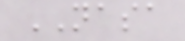NASA
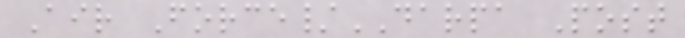Air Force/DARPA Post
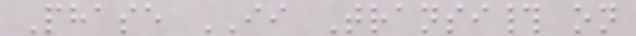Phase II Transi# on
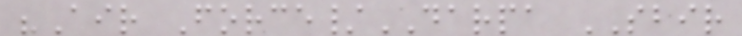"Air Force/DARPA SBIR
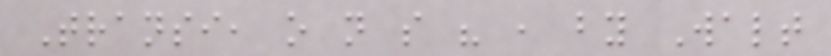Transi, o n s " , by Walt
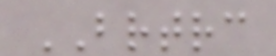BRTRC
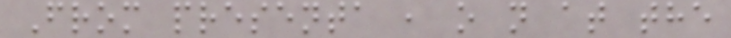From presenta , o n at the
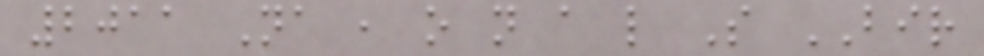2011 Na , o n a l S BIR
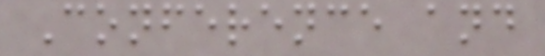Conference and
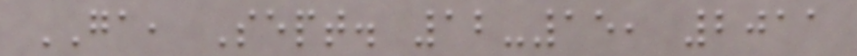GA, Sept. 12-15, 2011
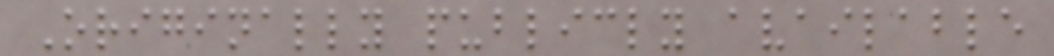Originally publicly available
